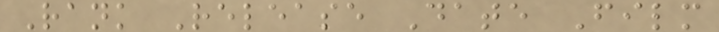Rank Release Date Film
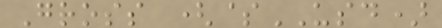Gross ($USD)
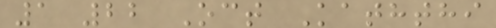1 22 Oct Kaththi
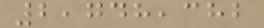2,748,382
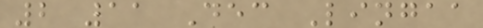2 11 Dec Lingaa
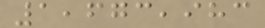1,673,983
